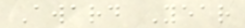Award Year
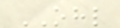OHL
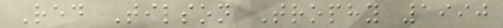Red Tilson Trophy 1990
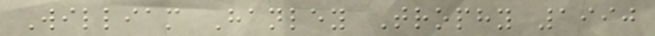William Hanley Trophy 1990
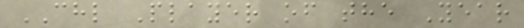CHL Player of the Year
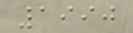1990
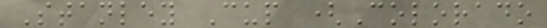Stanley Cup (Colorado
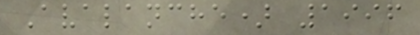Avalanche) 1996
